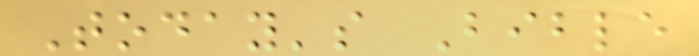Today's Bible
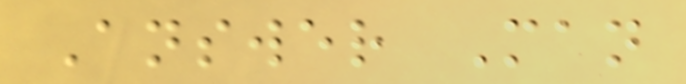Answer Man
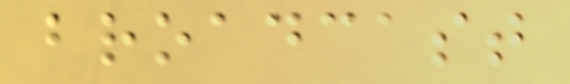broadcast
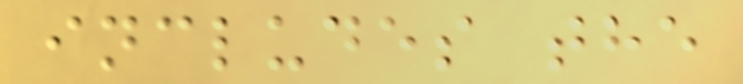includes the
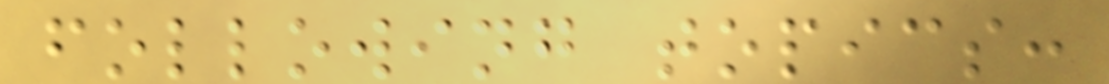following topics:
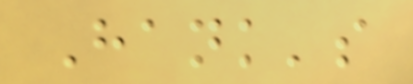Hank's
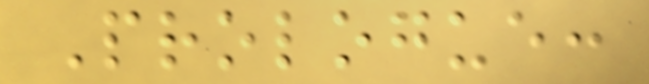Prologue:
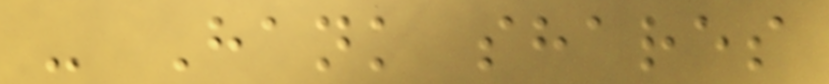- Hank shares
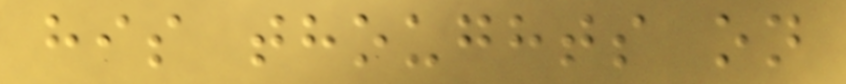his thoughts on
